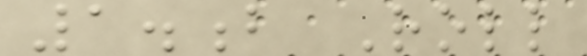1.b Roll
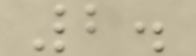2.
